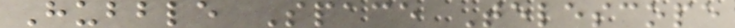Hubble Space Telescope
